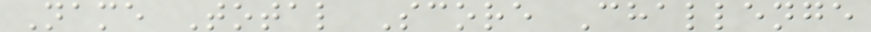Name Total Score Challenge
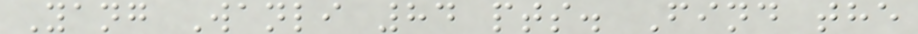Yang Wanli 84 pts. Find the
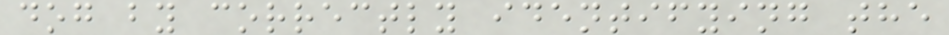dog by correctly identifying the
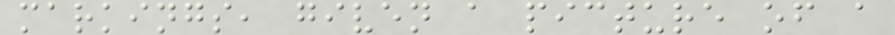markings, given a picture of a
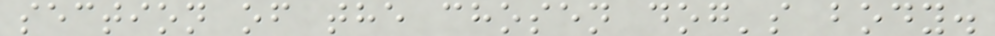section of the chosen dog's body.
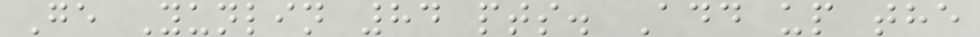Ge Yunlin 84 pts. Add up the
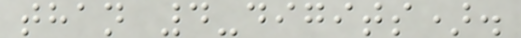than 4-digits).
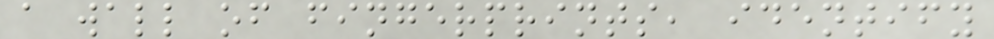a wall of fingerprints, identify
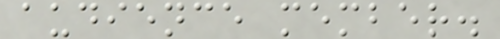audience member.
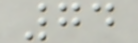74
